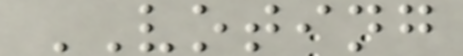VOTING
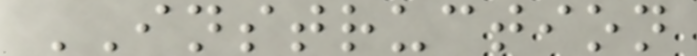INSTRUCTION
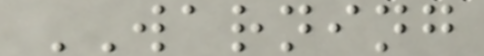WARNING
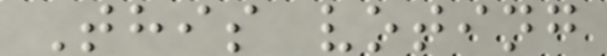This voting
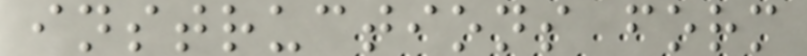instructions form
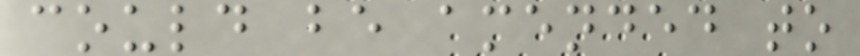could be amended to
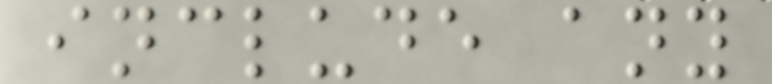include any
